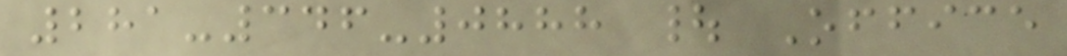281-346-0888 | Office
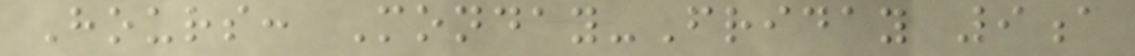Hours: Monday-Friday 9a
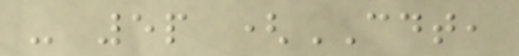- 5p (CDT,
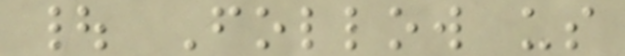| Follow us
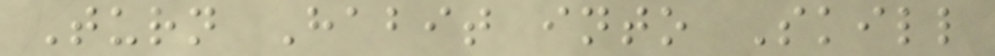Turn Habit into Skill
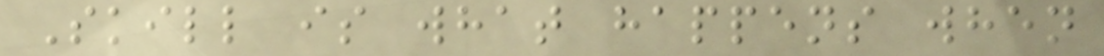Skill is what happens when
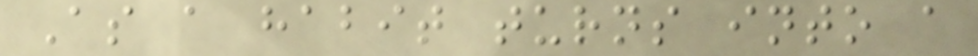As a habit turns into a
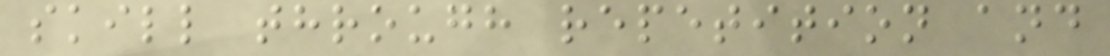skill through repetition and
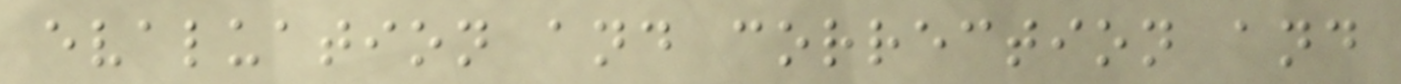evaluation and correction and
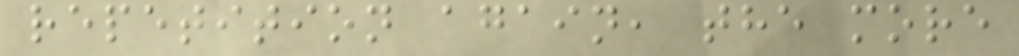repetition again, the more
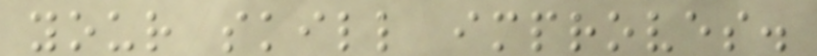your skill improves.
